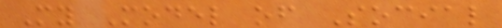My Model of Social
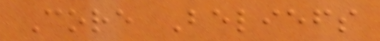Core Beliefs
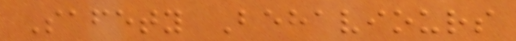Safety Behaviours
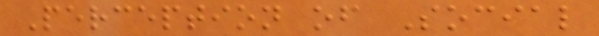Perception of Social
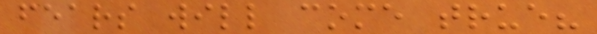fears will come true?
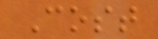Cost
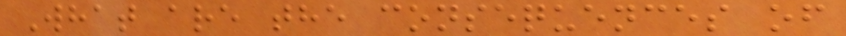What are the consequences of
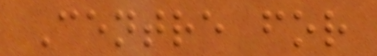Centre for
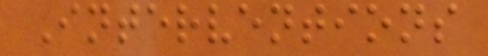Interventions
